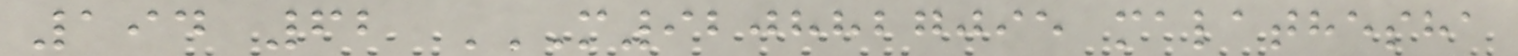194 62 M9208827095 MALATHESHA
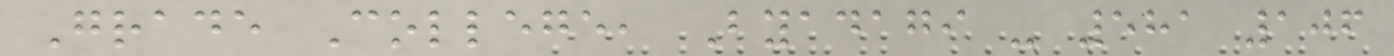Grade College, Byadagi - 581 106
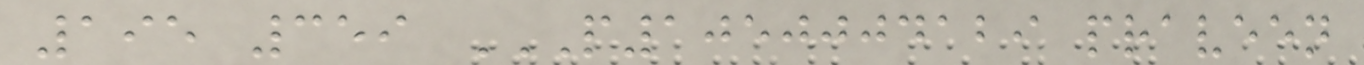195 359 P1050004129 PRAVEEN
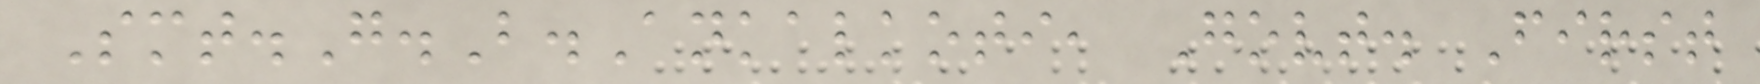Smt.G.B.Ankalkoti, Govt. First
